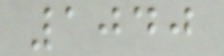1040
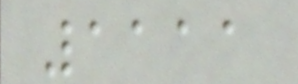1111
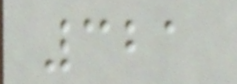321
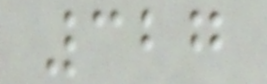327
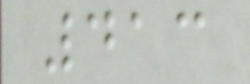413
